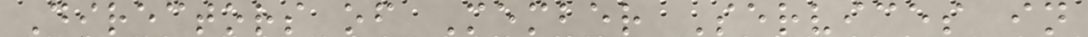Directors of Member Services in
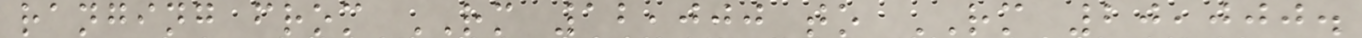ranging from RM 12,000 to RM 20,000.
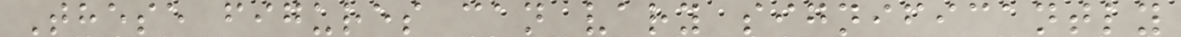These figures can vary significantly
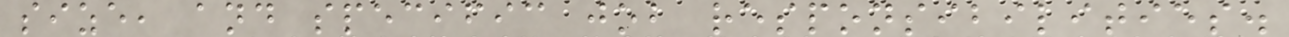size, and specific job responsibilities.
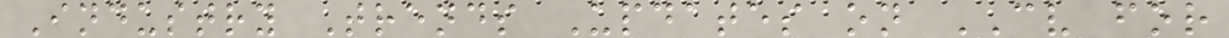Industry Trends Updates on CV for
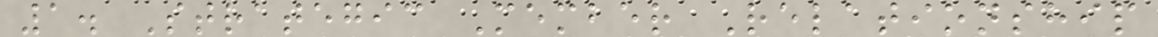1. Strategic Member Relationship
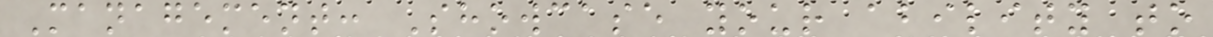Management: Showcase your ability to
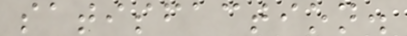satisfaction.
